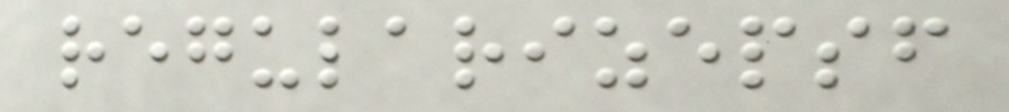regularizepsf
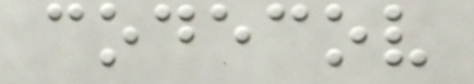codecov
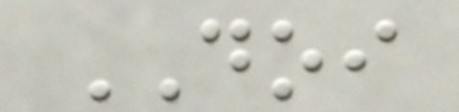DOI
